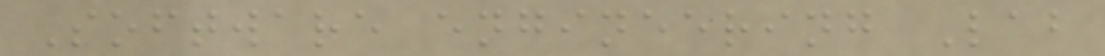Software engineering Lab
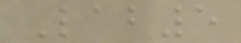Lab5
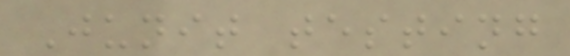Junit testing
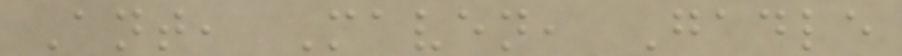Ant, Maven, Gadle
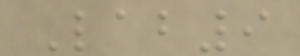Lab9
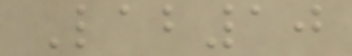Lab10
